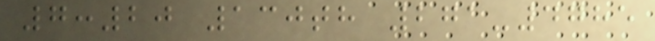7:20 130th 271-4785
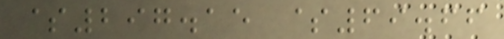$297.15 $69.66
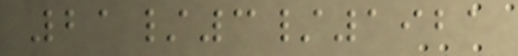21/3/1921
